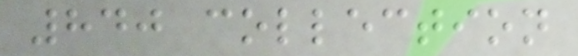840 collection
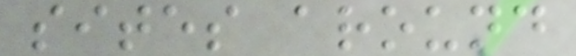sites around
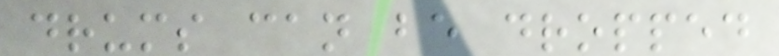drums can be dropped
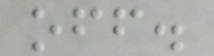off.
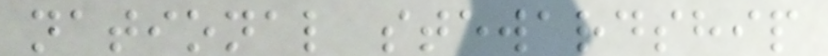national stewardship
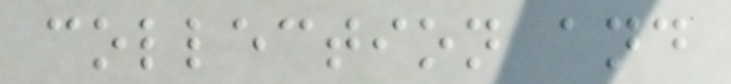collection and
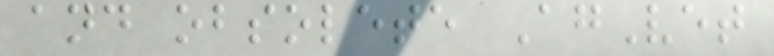and obsolete AgVet
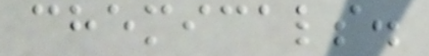chemicals.
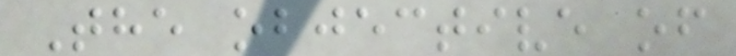The objective of
